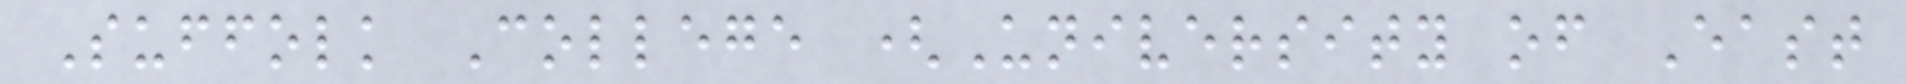Suffolk College (University of East
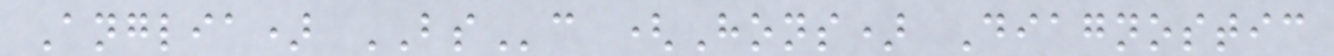Anglia) BSc (Hons) Diagnostic
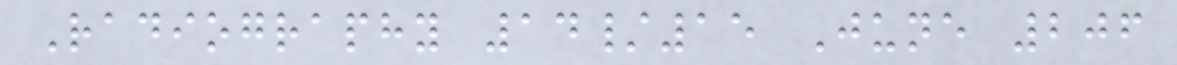Radiography 14/15 June 206
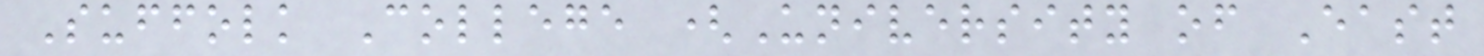Suffolk College (University of East
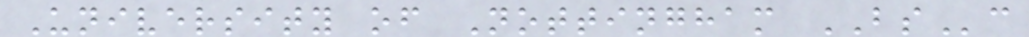University of Nottingham BSc
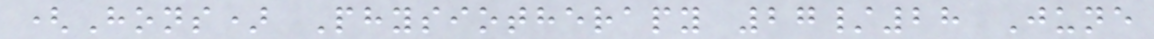(Hons) Physiotherapy 27/28 June
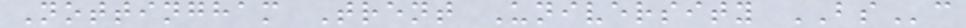Nottingham Trent University BSc
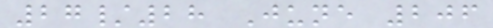27/28 June 206
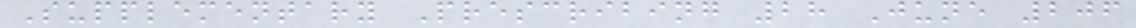Supplementary Prescribing 28 June 206
